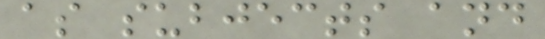as subjects and
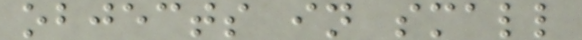objects in small
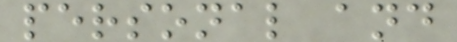personal and
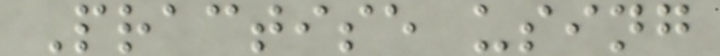Practise using
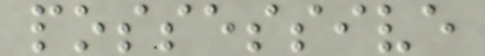possessive
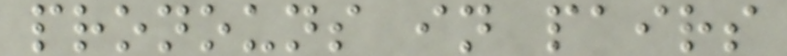pronouns in pairs
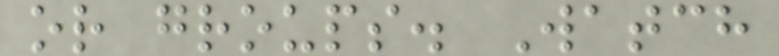or groups. Watch
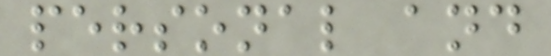personal and
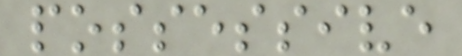possessive
